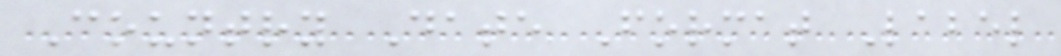Country Date Format Label
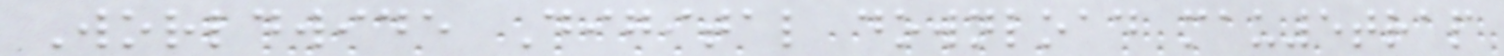Worldwide Digital download mau5trap
